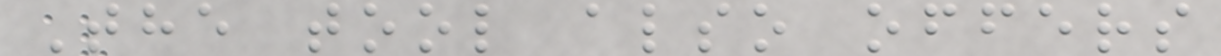The tool also offers
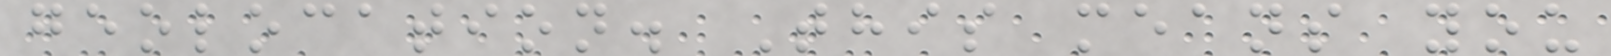geolocation. This means you
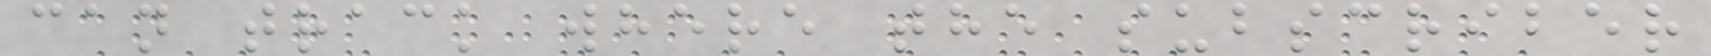can track where the subscriber
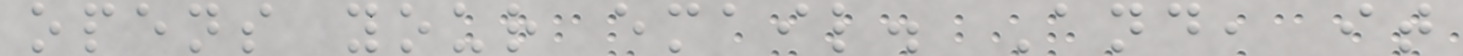opens your email. And, it
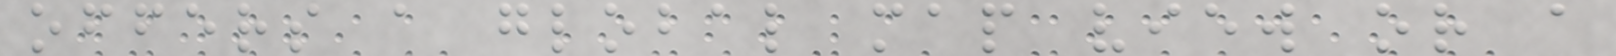offers a global map view or a
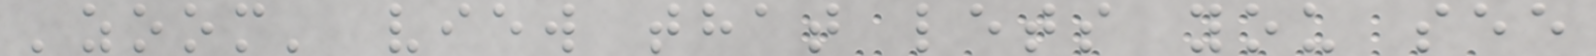'zoom' view that lets you see
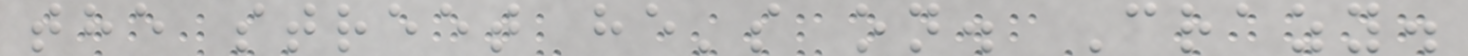the street he's on. Crazy.
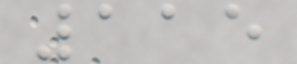115
